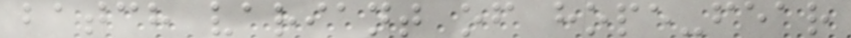batch variant of hope-fear
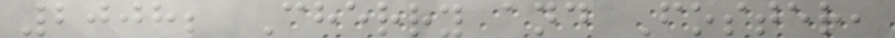2008; Cherry and Foster,
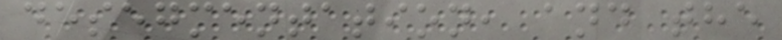desegmentation, and the
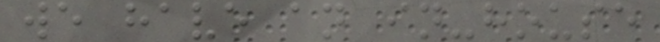we have an in-house
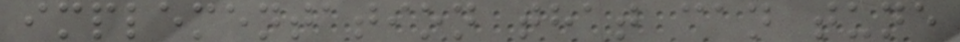implementation that can tune
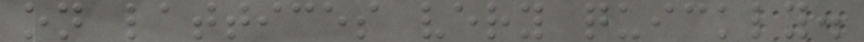on lattices very quickly.
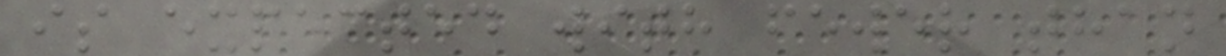is expected with fewer than
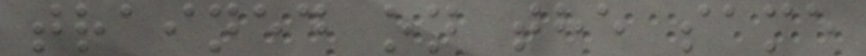trained on the same
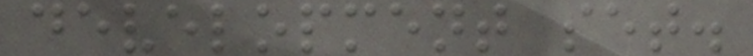development set.
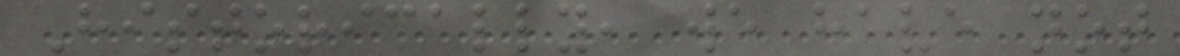Historically, we have not
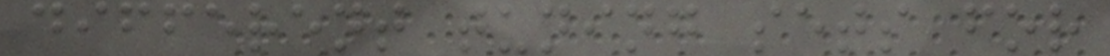different tuning sets for
